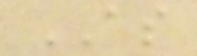AS
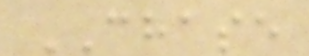CHASE
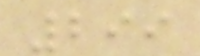299
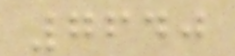7640
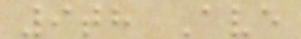9th Ave
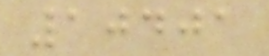10401
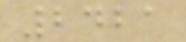2421
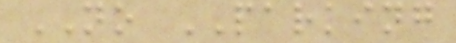NO PARKING
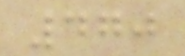470
